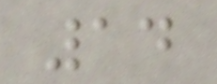14
